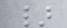}
